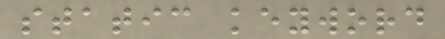static keyword
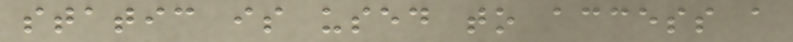static is used to access a
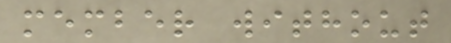member without
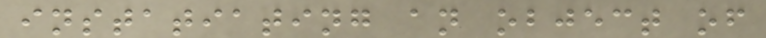instatiating an object of
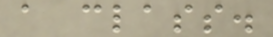a class.
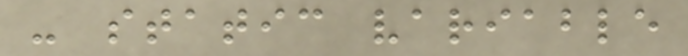- static variable
